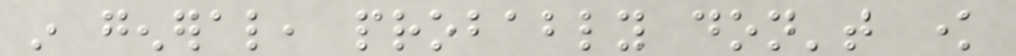in general, probably don't know
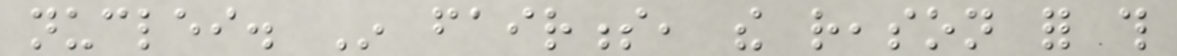nuclei. In fairness, the reason for this
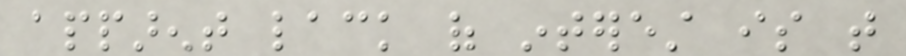apparent lack of interest is that
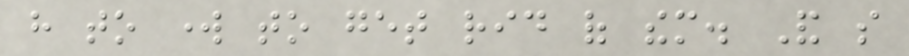have to work to get rid of them. And so
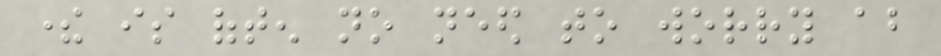there is often no need to worry about
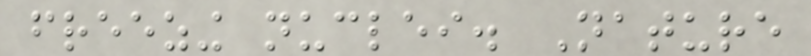freezing nuclei. Nature
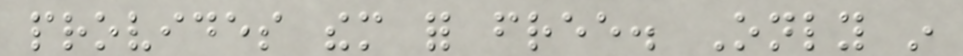provides them for free. Only in
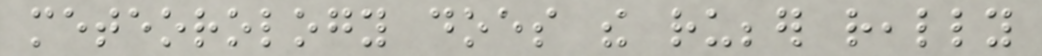meteorology does the rubber really
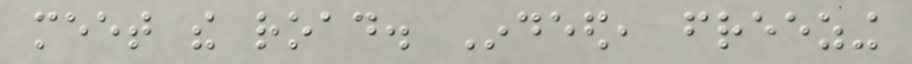meet the road. Indeed, freezing
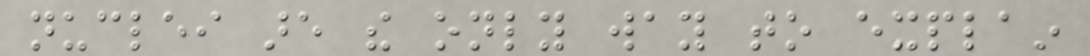nuclei are the only way to explain
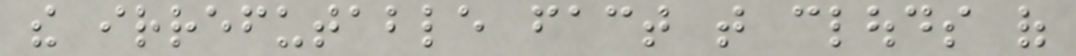the irrefutable fact that clouds of
